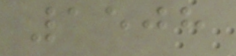1508
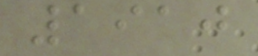1910
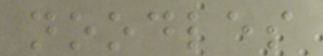noodles
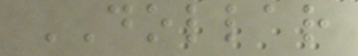DOLLAR
